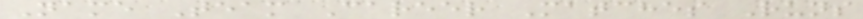Name Team Career Matches Runs
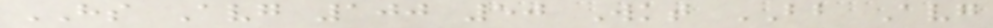HS Avg 100 50 Wkt BB Avg
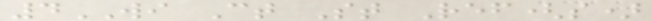4WI Ct St Ref(s)
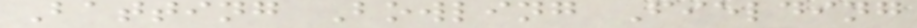Batting Bowling Fielding
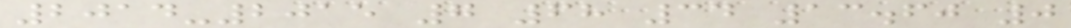2014-2015 7 68 34 13.60 0
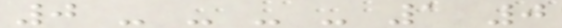0 - - - - 1 0
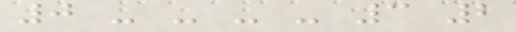0 - - - - 3 2
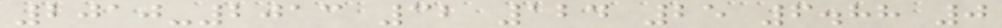2010-2013 32 124 25 6.88 0
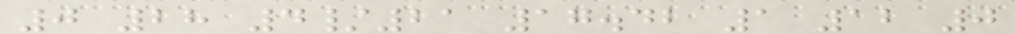0 28 4/21 17.42 1 12 0
